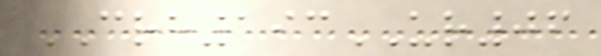CRH193UR06
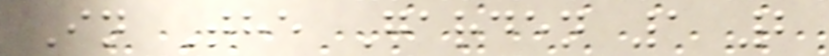In The Garden 1 2
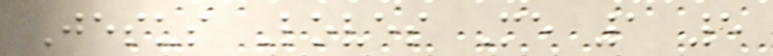Jesus Loves Me 1 5
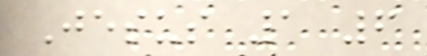Jesus 1 6
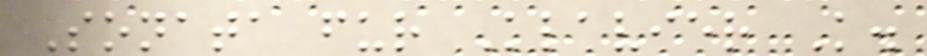Sonata fur Klavier K.
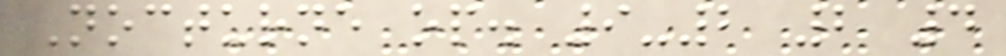Nocturne op. 9-2 2 4
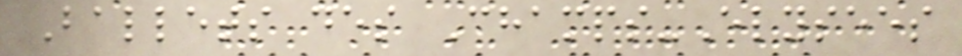Ballets des Champs-Elysees
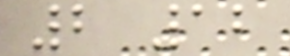2 12
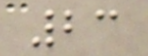23
